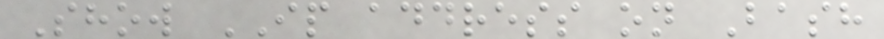Show IP address on Bash
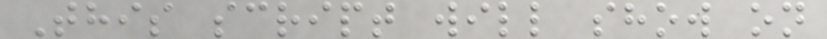This script will show on
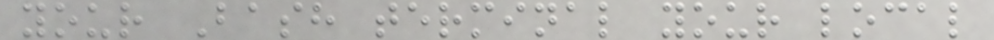your Bash terminal your local
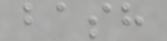bash
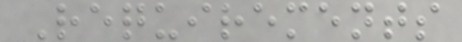Requirements
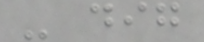- dig
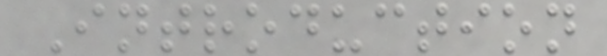Introduction
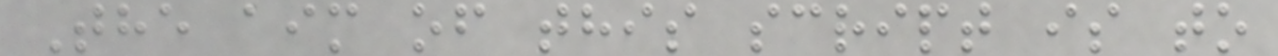The aim of this script is to
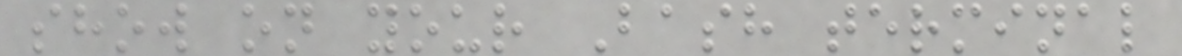show on your Bash terminal
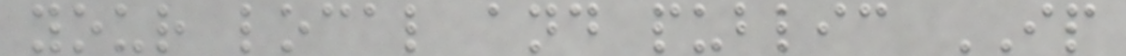your local and public IP
